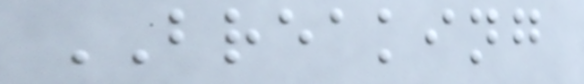BREAKING
